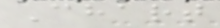Chart
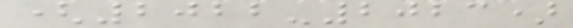(2022-2023)
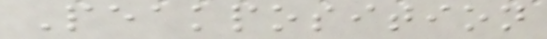Peakposition
